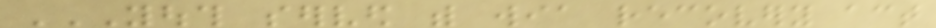YOUTH SERVED WITH WIA RECOVERY ACT
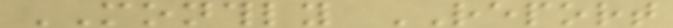MONTHLY REPORT
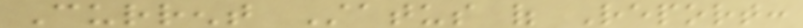Current Status of Report:
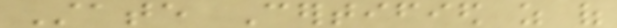State Certified as of
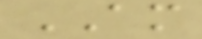AM
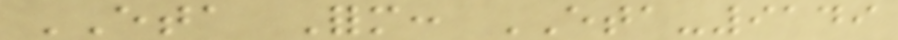ETA Form: ETA-9149
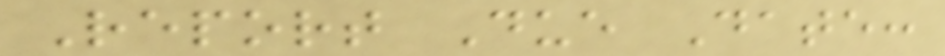Report Due Date:
